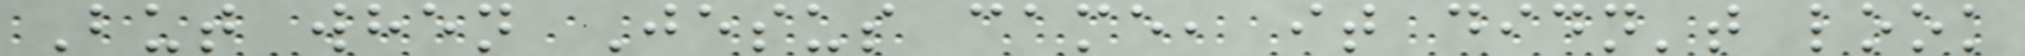But when Jesus came, it didn't look
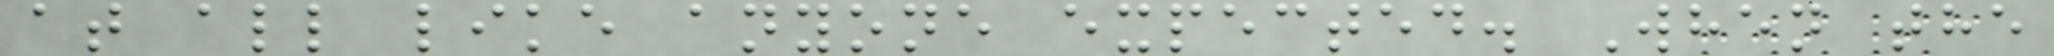at all like anyone expected. When the
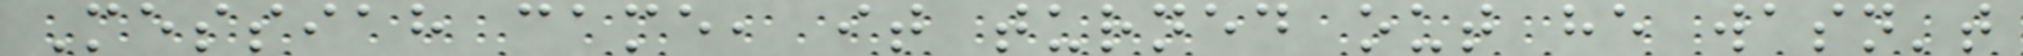Messiah came, it turned out he wasn't
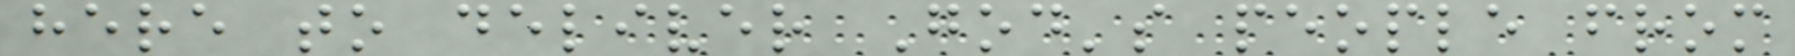here to deliver God's people from
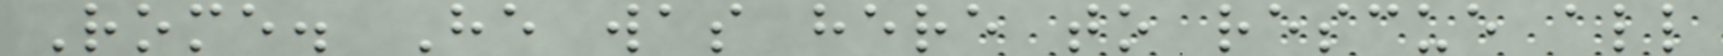Rome. He was here to rescue all
